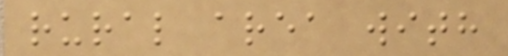rural area with
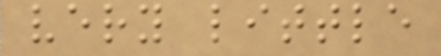very little
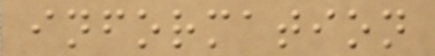information
